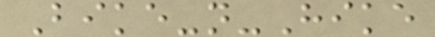Bike-n-Hike
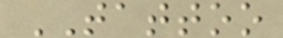TATTOO
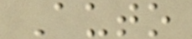Auto
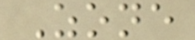Zone
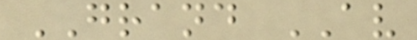GRAND AV
